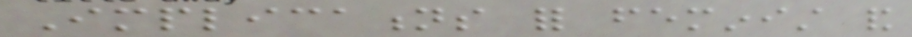Implications for feminist and
